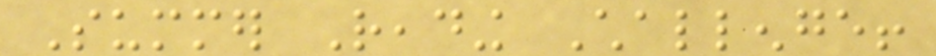Summer Reading Challenge!
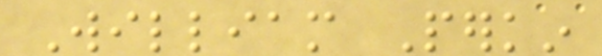William Perkin
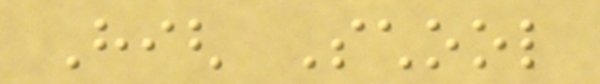High School
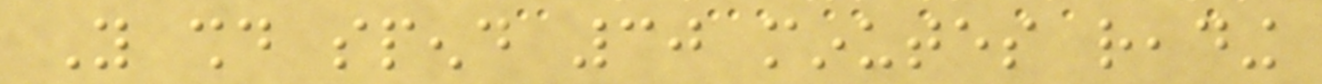You should spend 30 minutes reading
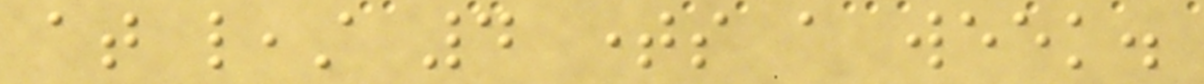at least 4 times a week.
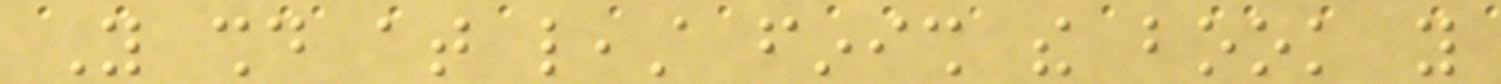You should at least finish the book you
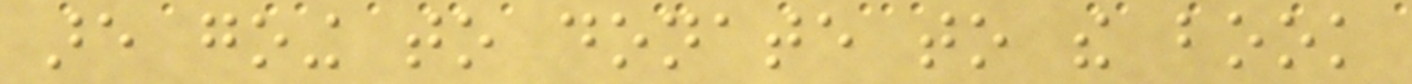are going to donate to the book
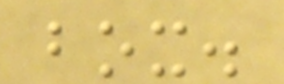box.
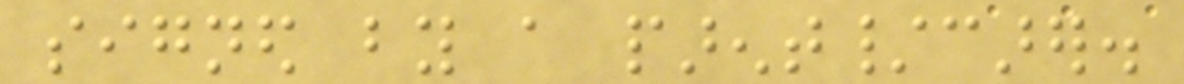signed by a parent/carer.
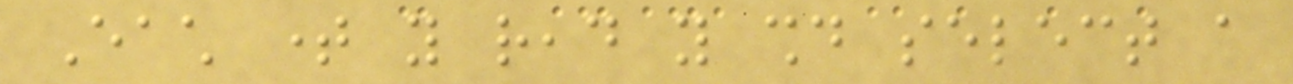Each time you read you should select a
